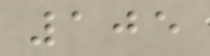105
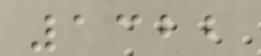1322
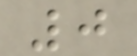0
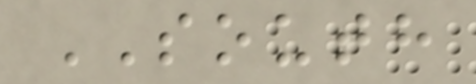SOUTH
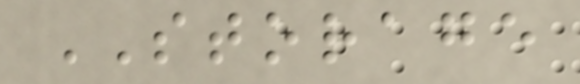STORAGE
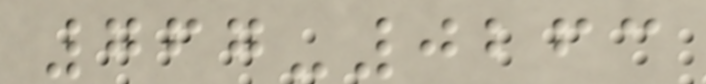767-0263
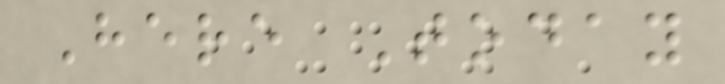Here Today
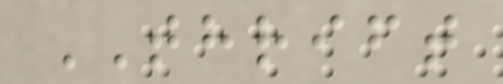THRIFT
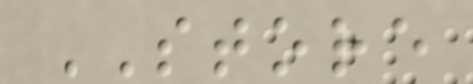STORE
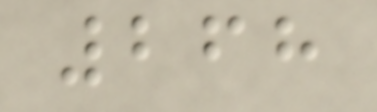268
